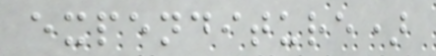expenditure)
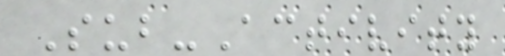Sub-Activity
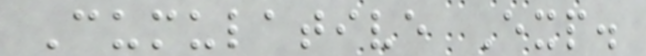Cumulative Exp.
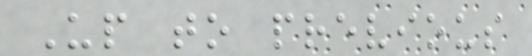Up to previous
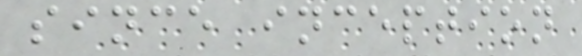since inception
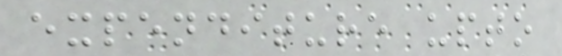expenditure upto
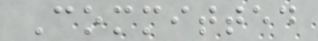Committed
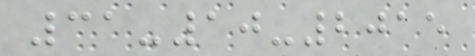31-10-2015
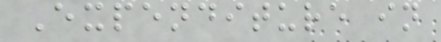Expenditure in
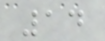14
